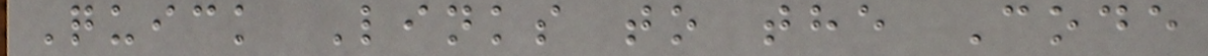Quick Links to the Code
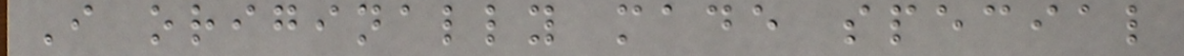I originally made special
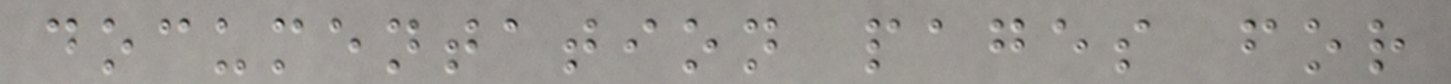documentation pages for
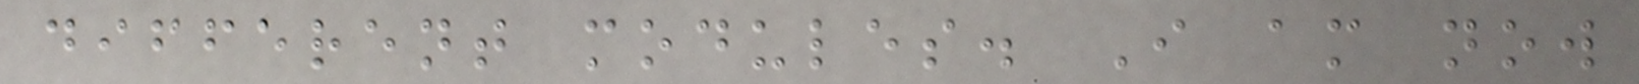different modules. I am now
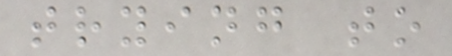trying to
